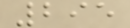295
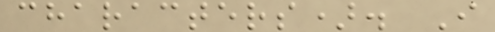characters). I
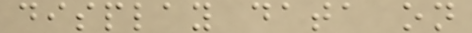display data on
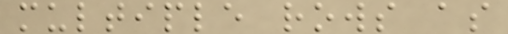multiple rows as
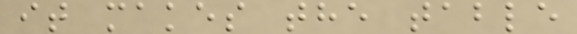it makes the table
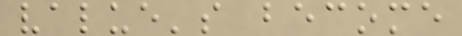value's become
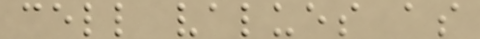cell values as
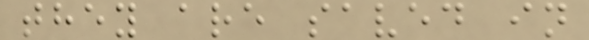they are saved in
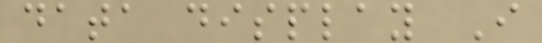data display I
